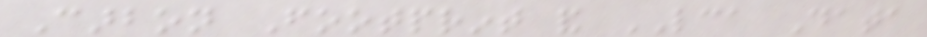Carbon Footprint and LCA Data
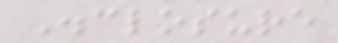Disclosure
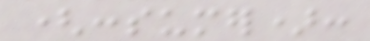(consumer):
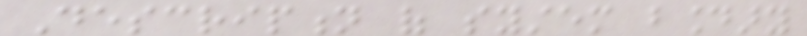Description of system boundary
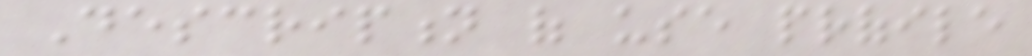Description of use profile
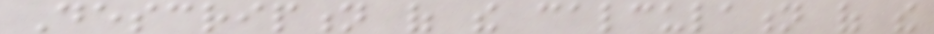Description of the calculation of the
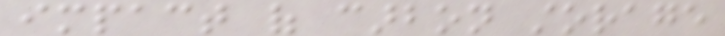impact of carbon storage
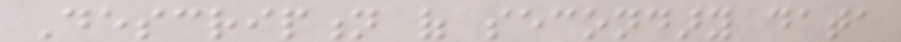Description of secondary data
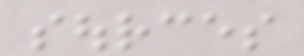sources
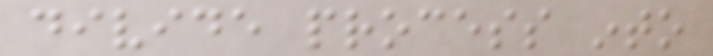divide process into
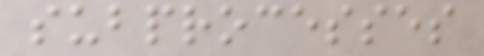subprocesses
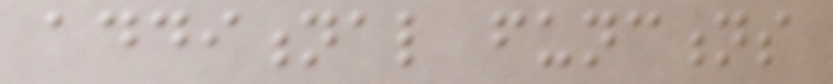additional functions
